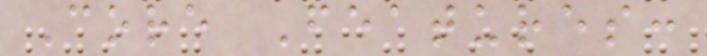Core Features:
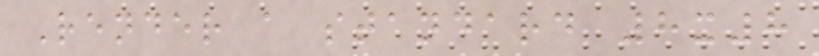Render a standard 8x8
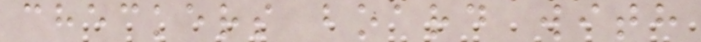checkers board with
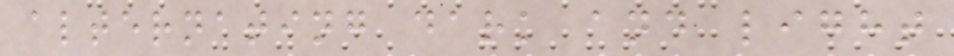alternating dark and light
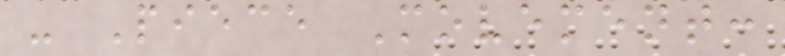- Piece Movement:
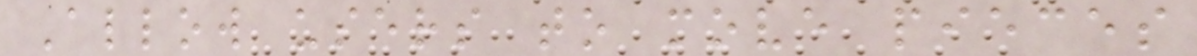Allow users to move pieces
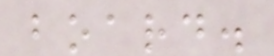board.
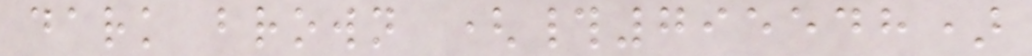dark brown (#795548)
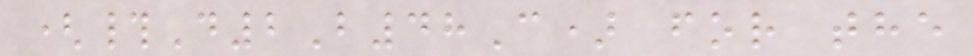(#D2B48C) for the
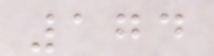174
